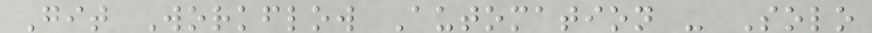Git Workflow Automation - Solo
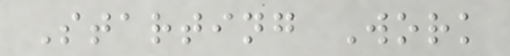Starting Work
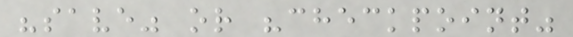"save" or "checkpoint"
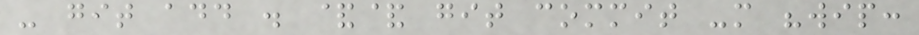- git add . && git commit -m "wip:
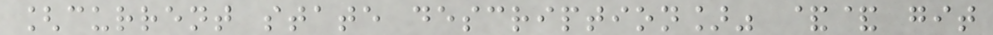[current state description]" && git
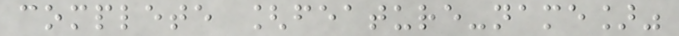complete [feature-name]"
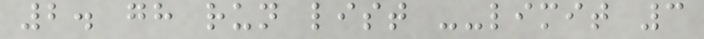2. gh run list --limit 3
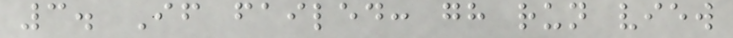3. If failed: gh run view
